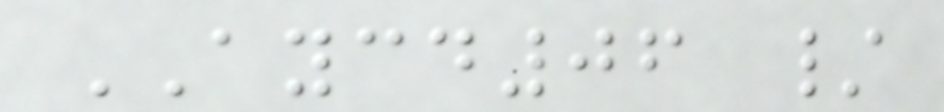AYCD06 /
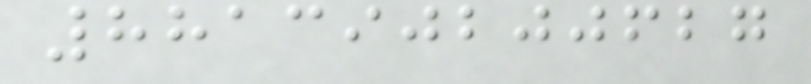881390200627
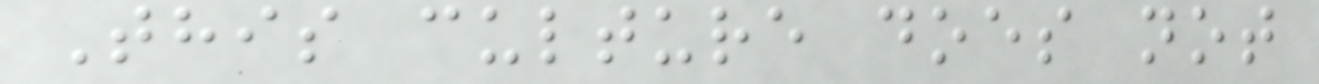This culture does not
